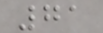71
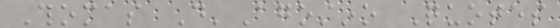Thomas D'Agostino Quotes
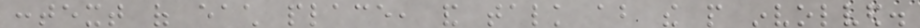context of each place, and talk about the people involved.
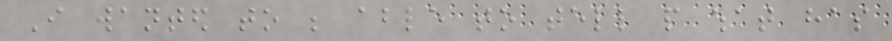I wanted to be able to tell people what has
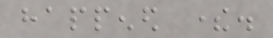happened there.
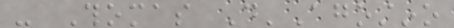- Thomas D'Agostino
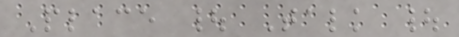Place | Talk |
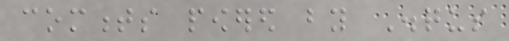comments powered by Disqus
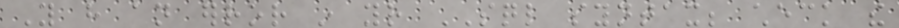You have an error in your SQL syntax; check the
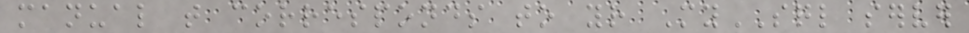manual that corresponds to your MySQL server
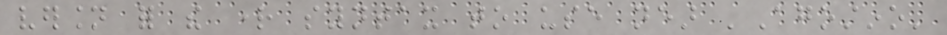version for the right syntax to use near 'Agostino'
